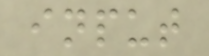input
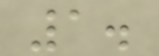1.
